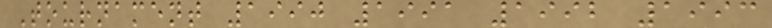Tournament 1990 1991 1992 1993
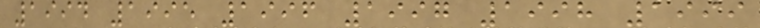1994 1995 1996 1997 1998 1999
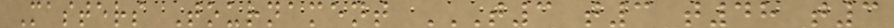Masters Tournament T3 T3 T48 T3
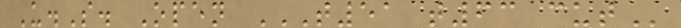U.S. Open T51 T63 CUT
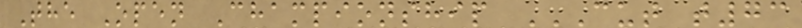The Open Championship CUT T73
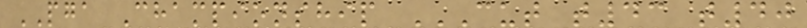PGA Championship CUT T43 T40
